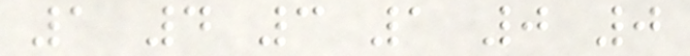1 4 3 1 0 0
